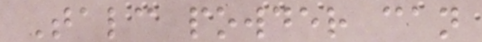Talc powder can
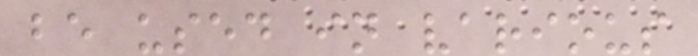be used in various
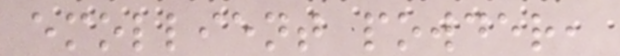emollient powder,
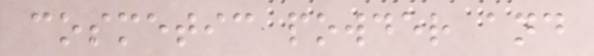cosmetic powder and
